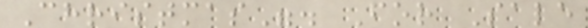Christmas". For Sale
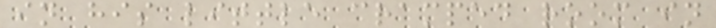in his little cramped room in
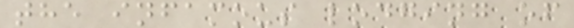the infamous lodging of
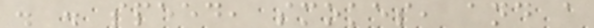. . speed, smokes, and a
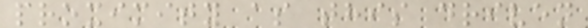proximity as this driven
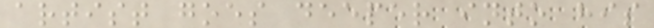artist goes deeper into his
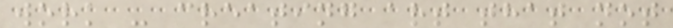work - creating art that not
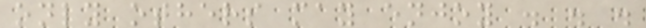only others may enjoy . . .
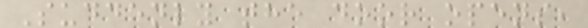Suddenly the door opens,
